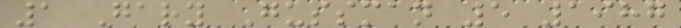1 Gary Gussman 5 1987
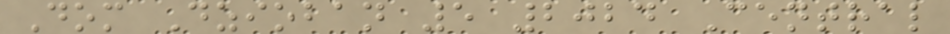Dom Dzioban 5 2024 Central
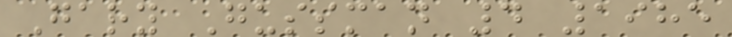Gary Gussman 4 1985
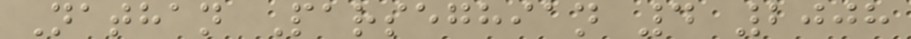Nathan Parseghian 4 2008
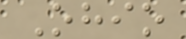Ohio
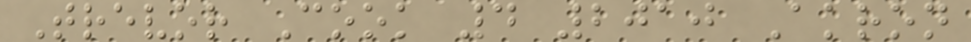Trevor Cook 4 2010 Akron
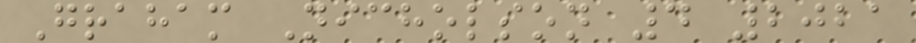Graham Nicholson 4 2021
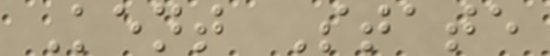Kent State
